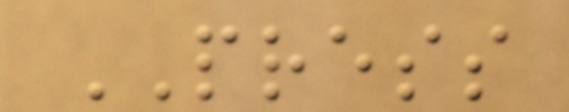PRESS
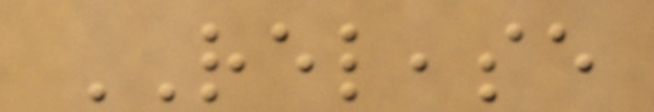RELEASE
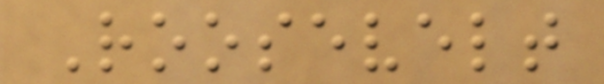Roosevelt
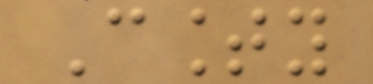County
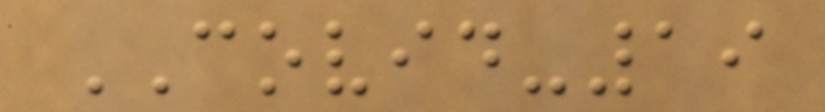COVID-19
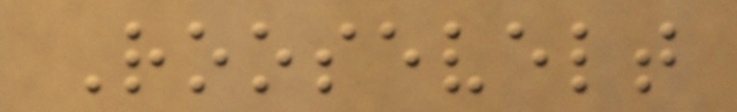Roosevelt
